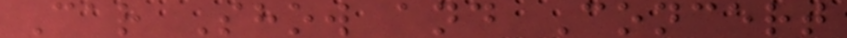Car Show and Concert
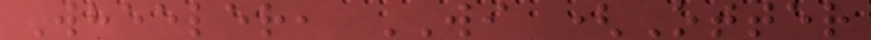Wheeler, WI (Otter
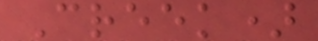Creek)
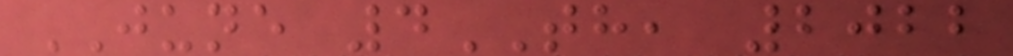JUNE 4TH, 2022
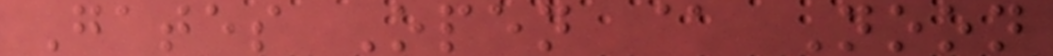Gates Open @ Noon
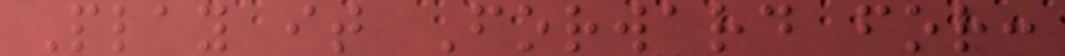Play it Forward for:
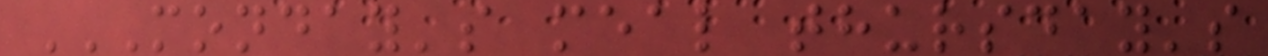MONDAY'S MEAL THURSDAY'S
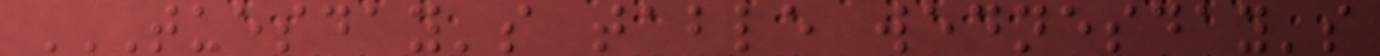TUESDAY'S TABLE WEDNESDAY'S
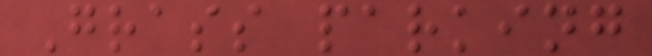Grass parking
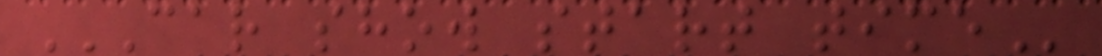CAR SHOW START TIME
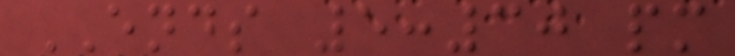ENDS 5:30 pm
